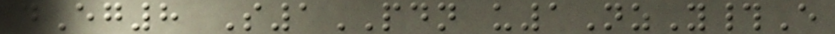dEg8 S1PDN u1NzY#E
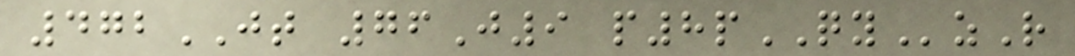472JT 76J9 p8pQYzR
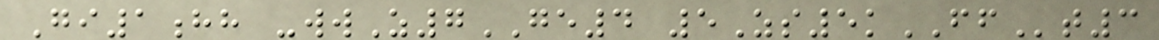Gi1hh -wwZ7GE4 5Zs5kFFt3
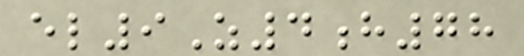el9Z4h78
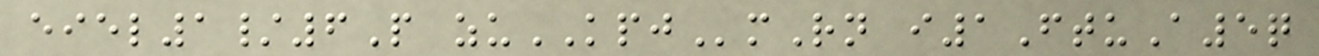eiel1/6P zuKPJmRn i1FtuA5q
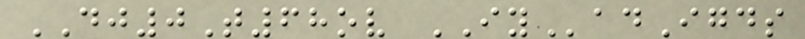DJ0T68ov IYadIgds
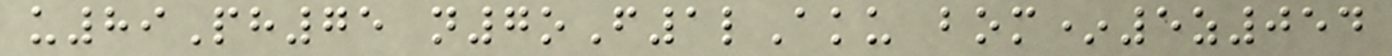u89Ph75 n7oF1lAku bom*5z054
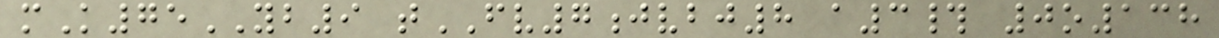mK75YB9 tFV7jvbj8 a3# 0o138
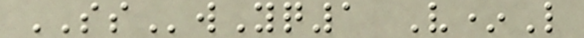SSwYq1 V*L
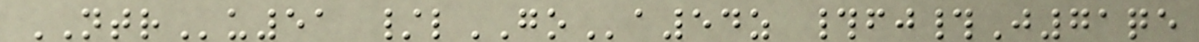NTRu51 /lGOa54z #fj#J71qe
